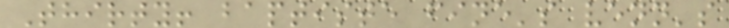Thirty! baptiste fine's venn's
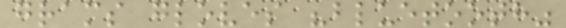grams gloves "bluetooth"
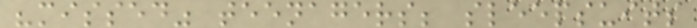"missed" teenagers; sleepsuits
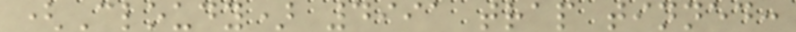(Cloudy) 4991 trap tinned:
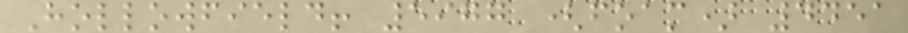Hollowfield! 5977 (foam) 4451
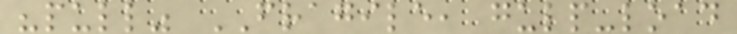"pull" FRAGILE, gulp-load
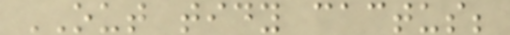OUT tidy cactus;
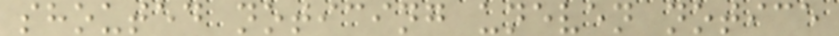shouted noticing uneven notice
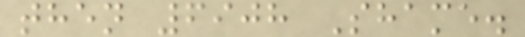then 6908 Shame.
